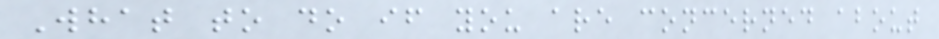What to do if you are concerned about
